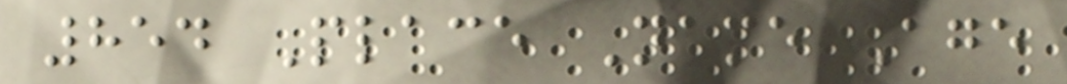854 Place Name Age
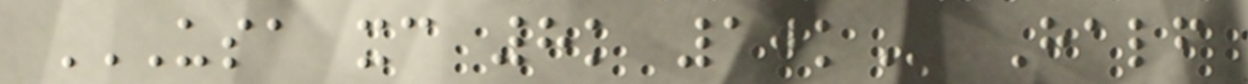USA XC 8K 10K Half
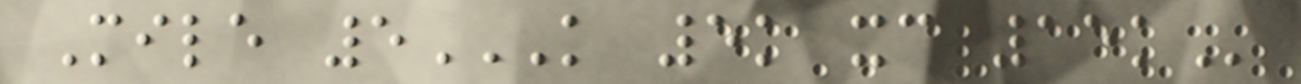Mile 5K 5K XC 15K
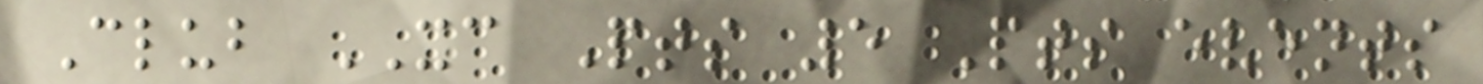Club XC Pts 5 Pts events
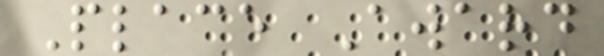Place Award
